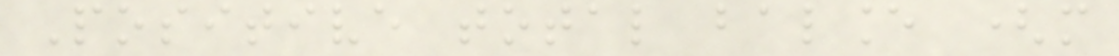Positive total balance (more
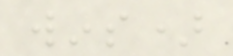wins)
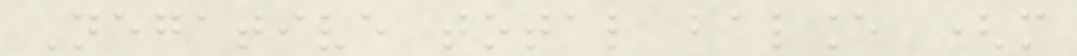Negative total balance (more
